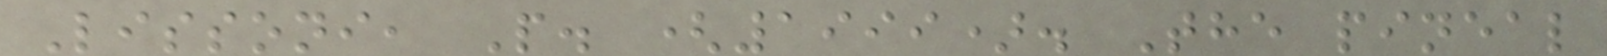Lissoni, P. (1999). The pineal
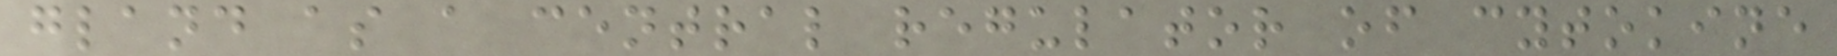gland as a central regulator of cytokine
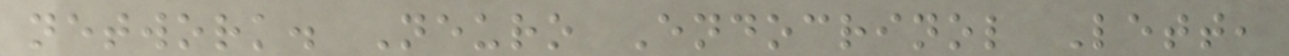network. Neuro Endocrinol Lett,
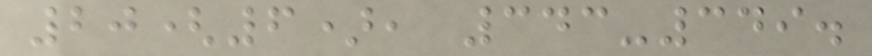20(6), 343-349.
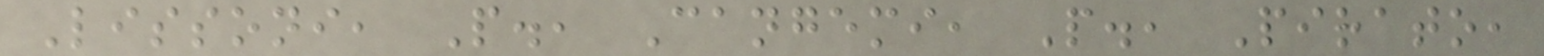Lissoni, P., Cangemi, P., Pirato,
